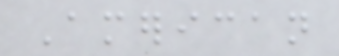American
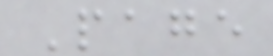Page
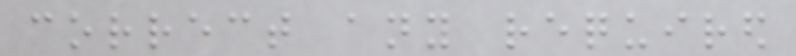correct any required
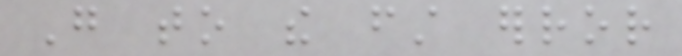Go to the first error
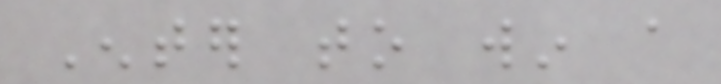Enter to win a
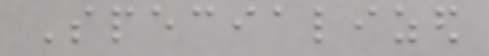Specialized
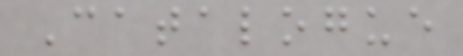Catalogue
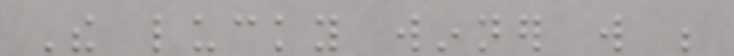The lucky winner will be
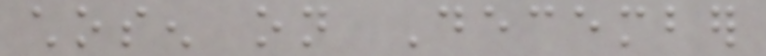chosen on December
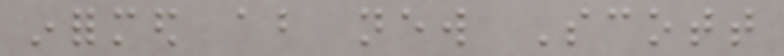informed about new Scott
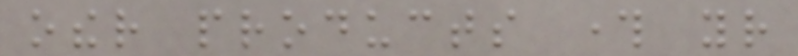other products through your
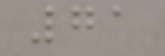71
